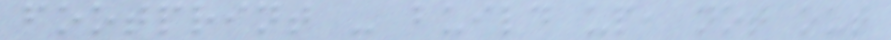footprint - build up, not out
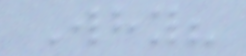Why?
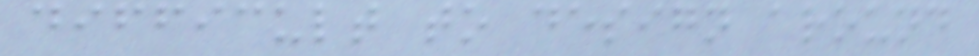difficult to design around
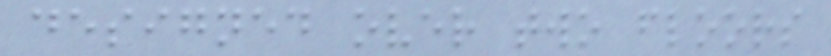designed over two floors
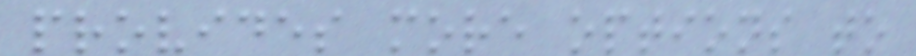provides more options to
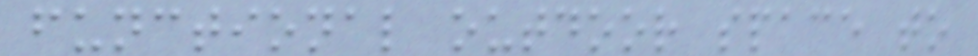functional outdoor space to
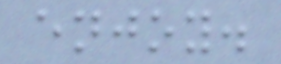enjoy.
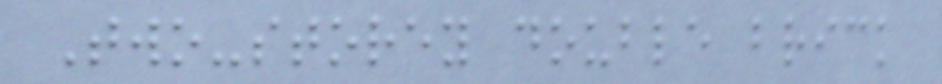Two-storey double brick
